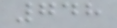748
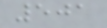501
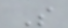S
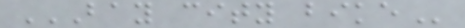BAY CITY BIKE
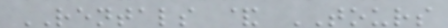RENTALS & TOURS
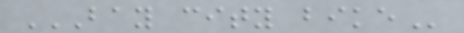BAY CITY BIKE
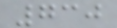730
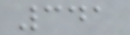341
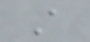A
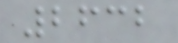2632
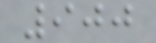900
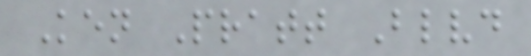Ken Pratt Blvd
